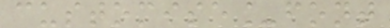customise_font
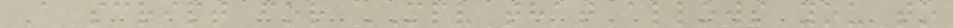A script for MPV that allows you to
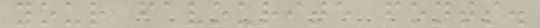your favourite fonts.
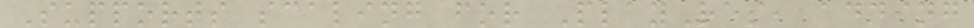Supports scaling for PlayRes, adding
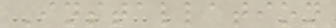Installation
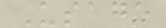Usage
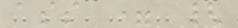ass = {
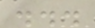...
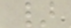}
